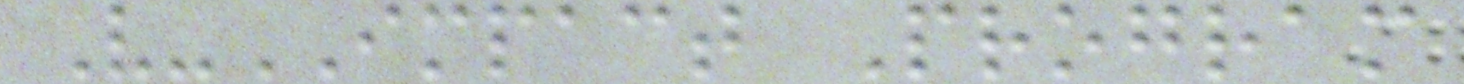V-IMPACT Program
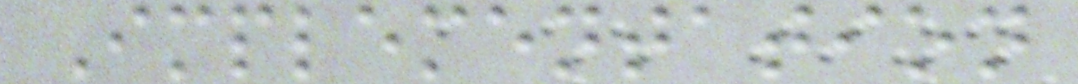Implementation
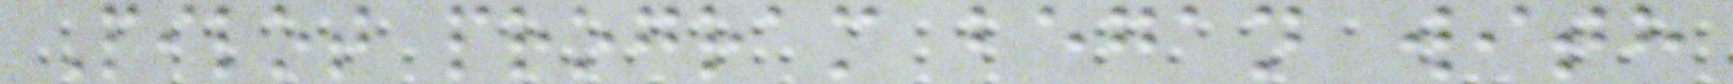Pilot program began with
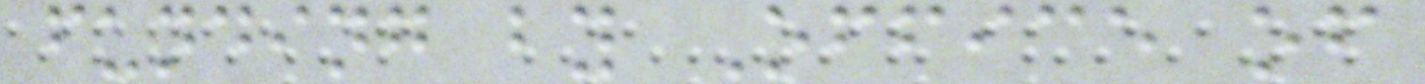funding by Office of
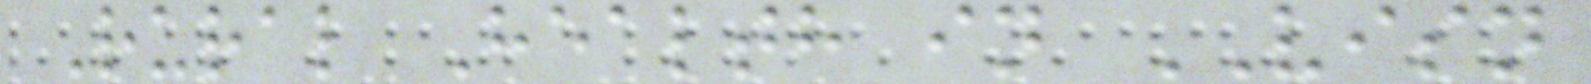Rural Health in VISN
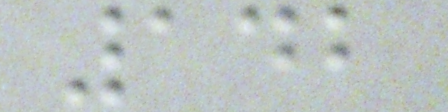142
